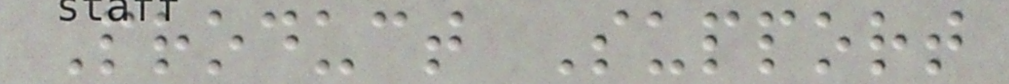Product Support
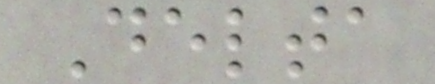Delta
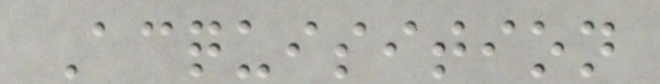Acquisition
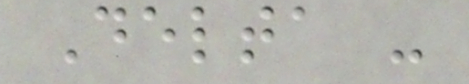Delta -
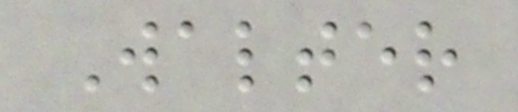Walter
